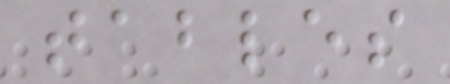tables
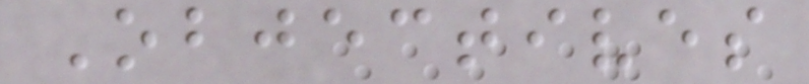Objectives
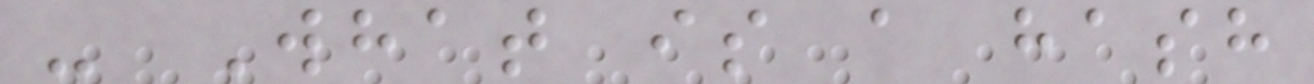- What is a hash
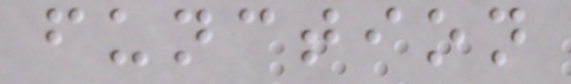function
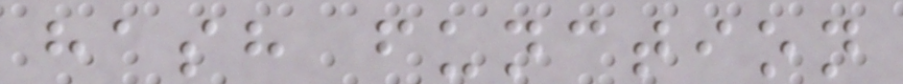hash function
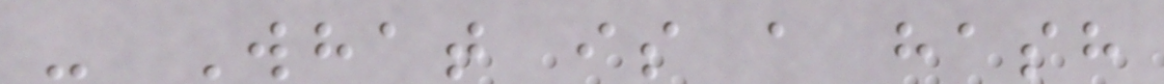- What is a hash
